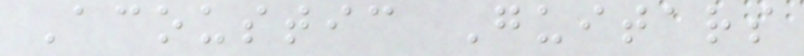Acoustic Guitars
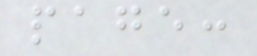page:
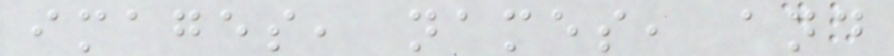images, names, and
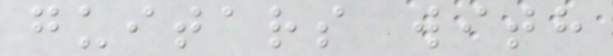guitars with
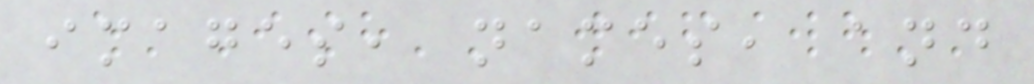images, names, and
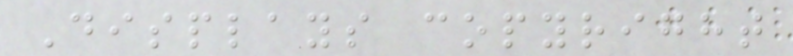Displays copyright
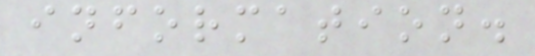information.
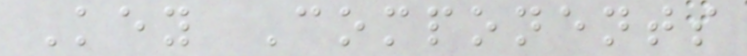Key Components
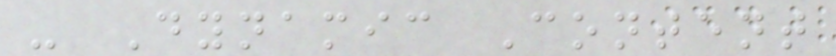- Dynamic Content
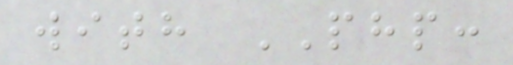with PHP:
